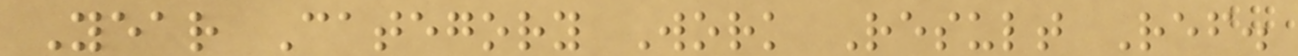Year Category Work Result Ref.
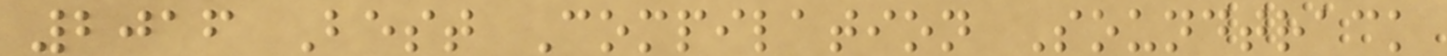2016 Best Compilation Soundtrack
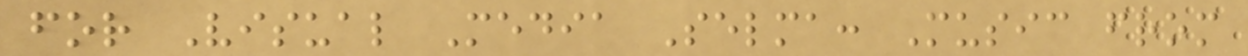for Visual Media Selma: Music from
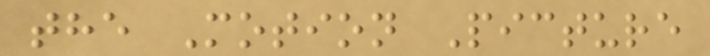the Motion Picture
